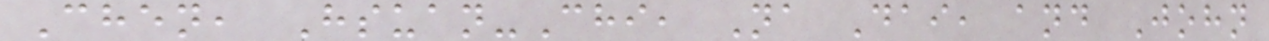Chen, Hsuan-Chi, Na Dai, and John
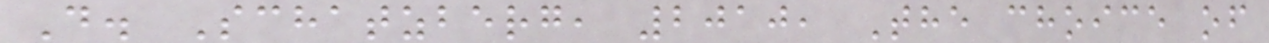D. Schatzberg, 2010, The choice of
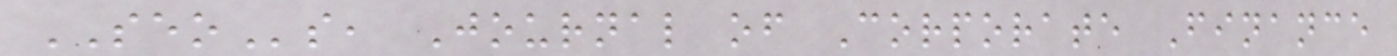SEOs, Journal of Corporate Finance
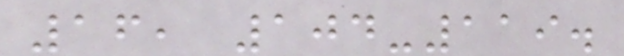16, 104-119.
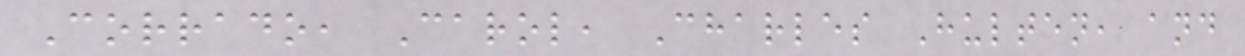Corrado, Carol, Charles Hulten, and
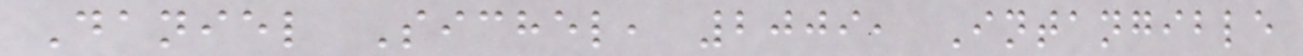Daniel Sichel, 2009, Intangible
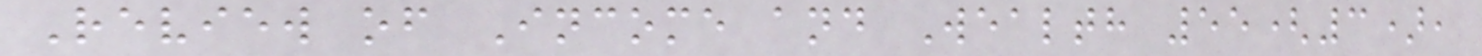Review of Income and Wealth 55(3),
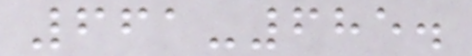661-685.
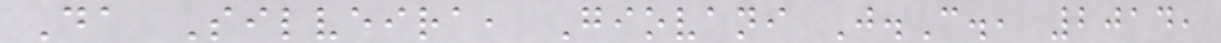Da Silveira, Giovani J.C., 2014,
